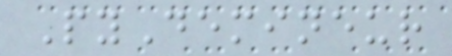PyDemineur
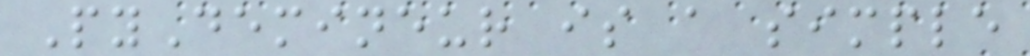PyDemineur is a simple
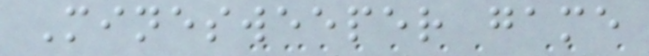Minesweeper game
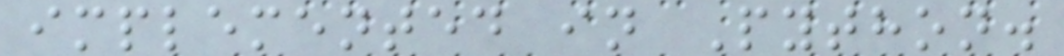implemented in Python.
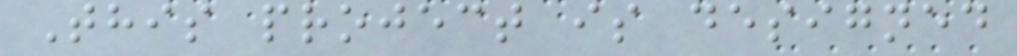This project is designed
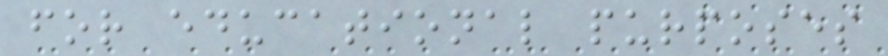for educational purposes
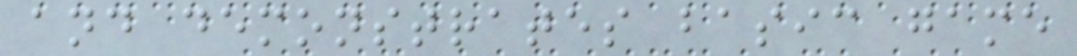and demonstrates basic game
